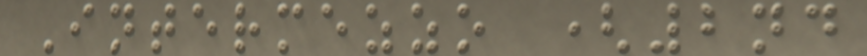Intermezzo (2nd
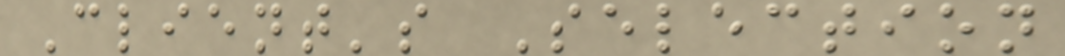Client's Selection
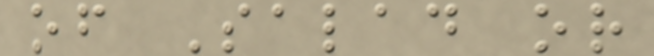of Salad or
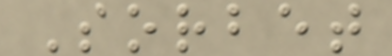Sorbet
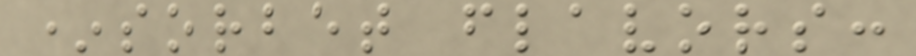*sorbet flavors:
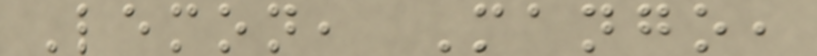Lemon, Mango,
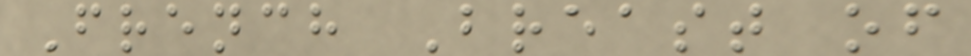French Breast of
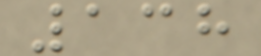138
